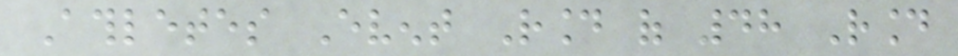Athletes Event Round of 48 Round
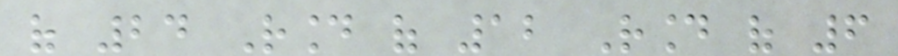of 24 Round of 12 Round of 6
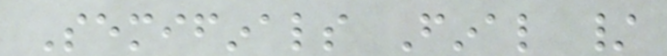Semifinals Final /
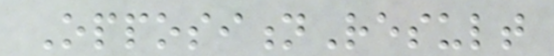OppositionResult
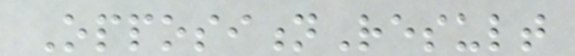OppositionResult
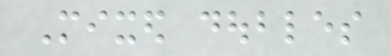Mixed doubles
